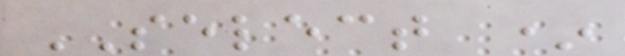SELECT *
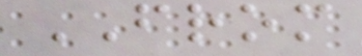FROM
